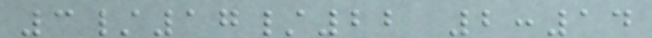3/17/22 2:14
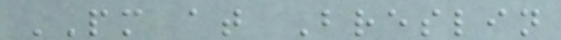PM at Breslin
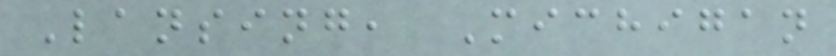Lansing, Michigan
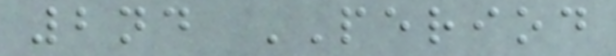2nd PERIOD
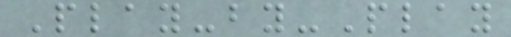Play-by-Play
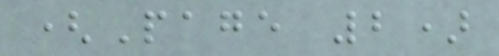(Page 2)
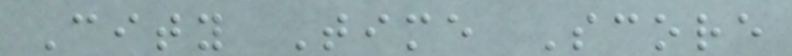City Time Score
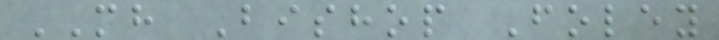MH Bishop Foley
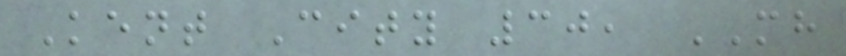Kent City 30, MH
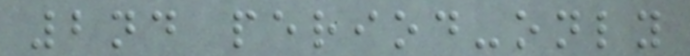2nd period-only
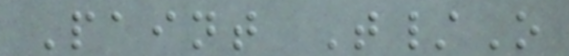Paint T/O
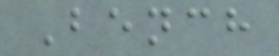Bench
